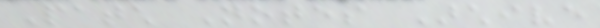Patch Notes Archive
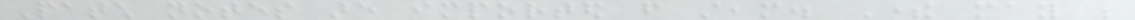Patch notes are imported from steam. There may be
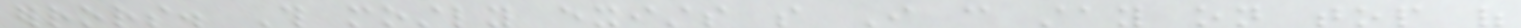errors. This mostly exists so I can stay on top of
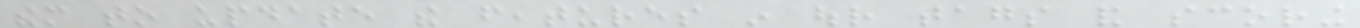them to update the features in our tags and scoring
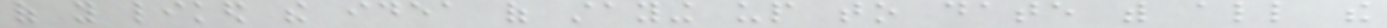of you liked the idea of staying up to date with all the
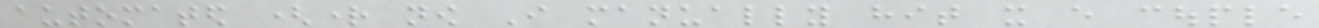automated (right now I manually hit it every couple
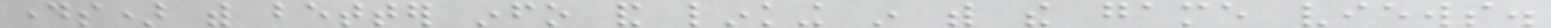days) with better info and linking in with the game views.
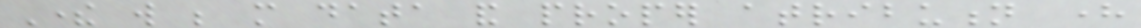There will be more data and proper atribution here
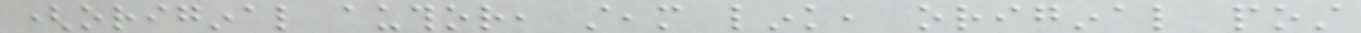(original author, steam link, original post
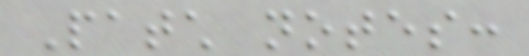Patch notes:
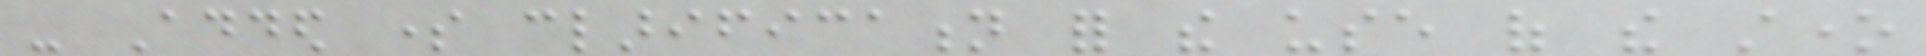- Added some clarification for the use of the stone
